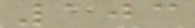103
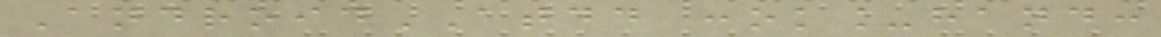AndroidATDD :ok_hand:
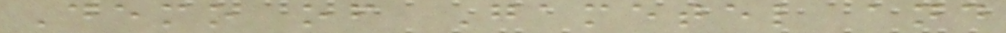Demo of Gametel and
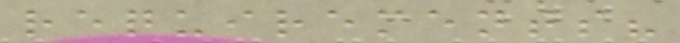requirements?
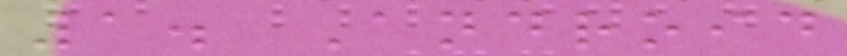1. Android
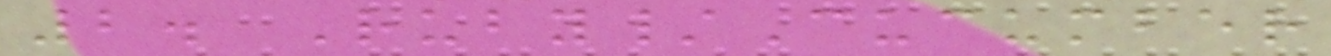2. Ruby/Cucumber
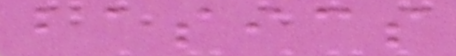basics
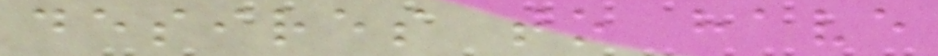desires to have
